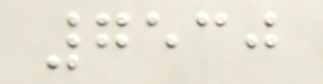7530
